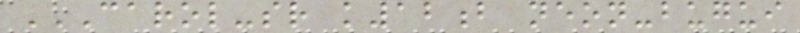CAROL-SR K12B NEON-BUGUI
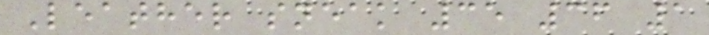Leather sneak 35 36 1
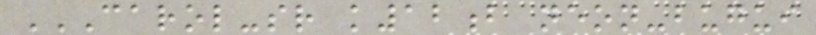CAROL-SR K12B NEON-BUGUI
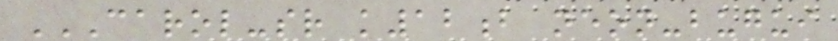CAROL-SR K12B NEON-BUGUI
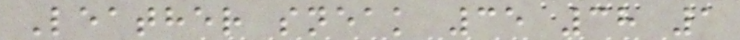Leather sneak 35 38 1
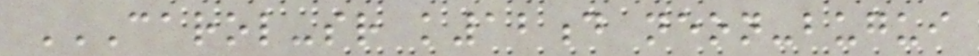CAROL-SR K12D NEON-BUGUI
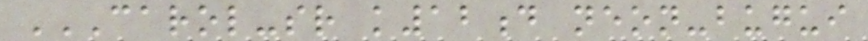CAROL-SR K12D NEON-BUGUI
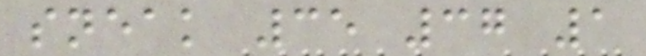sneak 35 37 1
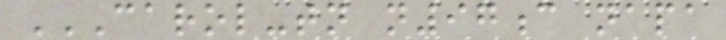CAROL-TN N97C NAPA
